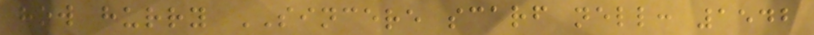how hurry SINCERE scarf nell: 1542
